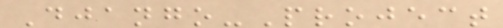Django-Project
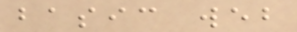basic web
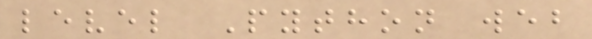level Python web
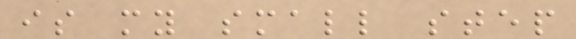is my small step
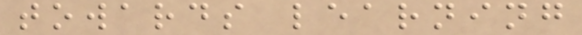towards learning
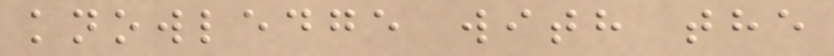knowledge with the
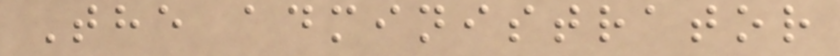The administrator
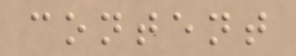content
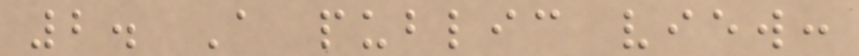2. A public view:
